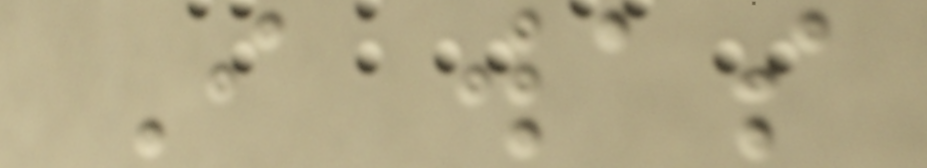I was
